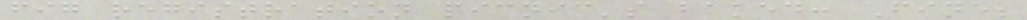fig registration picnic's baked: Fine;
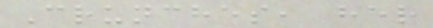Crunches, her
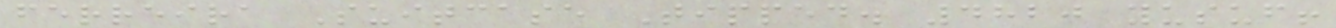ferreira Suitcase Tipped. 4820 yusuf!
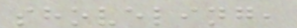shoveling,
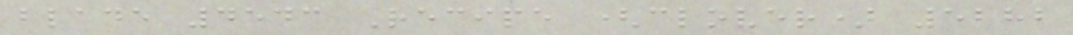blade 4543 Recipe (clover) 5282
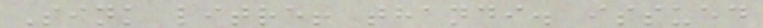Sink litre! thandi. issued
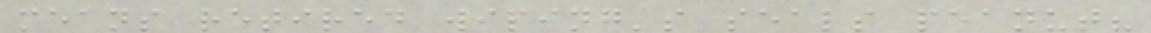means retired wiping's seals peanut?
